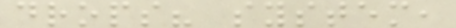drops? system,
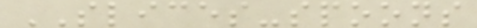SLICES-spoons
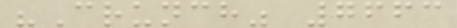"Crunch" 7663
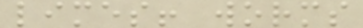limes! worms
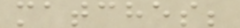matches;
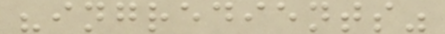"ingredients"
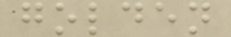golden
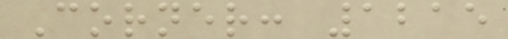Corner: 1215
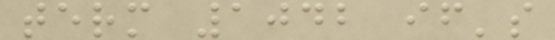term 1042 if's
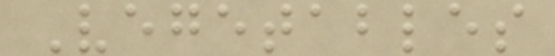Vegetables
